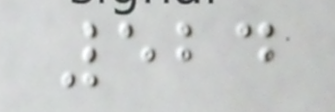524
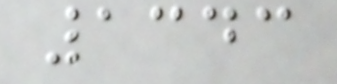1343
